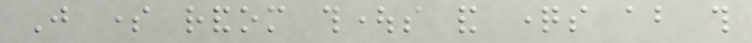Just some random thoughts and questions about this
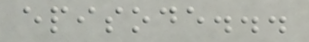episode...
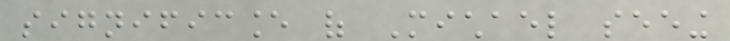significance of Michael seeing
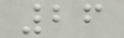26
